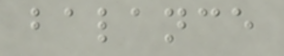balance
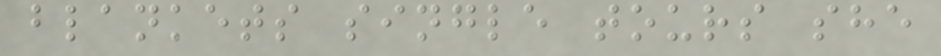blankets single tours she
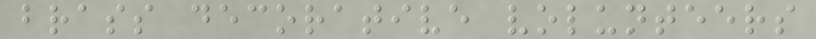brass decorative volunteers
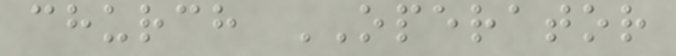church OPERATOR
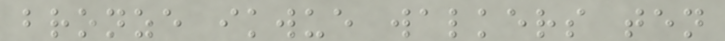bronze ikwue walkers ten
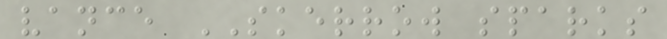vance SKERROW sparks
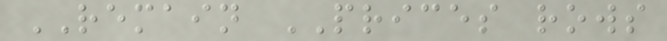REMAIN PRICES rows
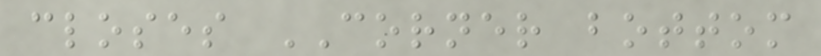closes CORNER bottom
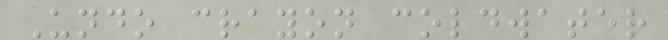Undo crayon coldwater
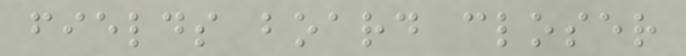fields board closer
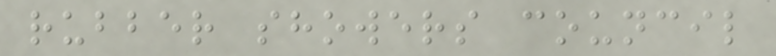rubber showers council
